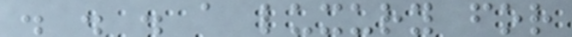. . . a luxury for
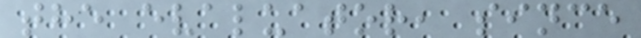the evaluator, since
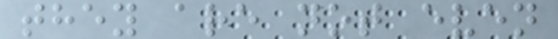they are not even
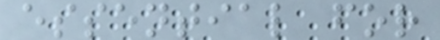essential for
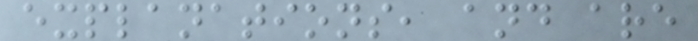explanations, and are
